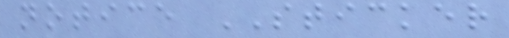notice STICKER
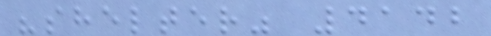"shelter" 4142
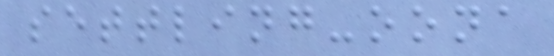settling-oona
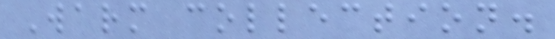Warm collection.
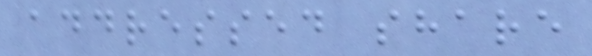addressed share
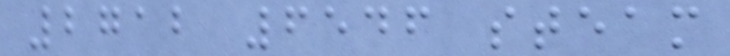2712 6546 steam
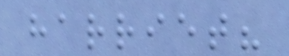harriet?
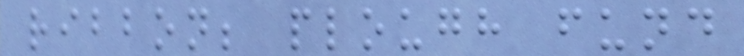ribbon; plough fund
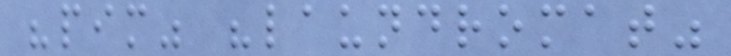"pim" "laundromat"
